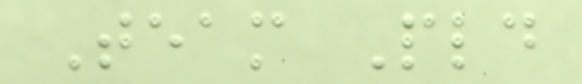Team Pld
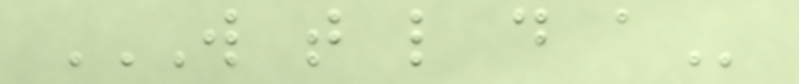W T L D A
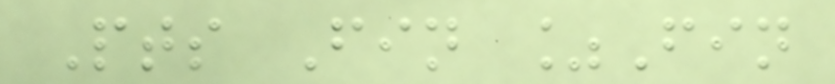Pts Fin %Fin
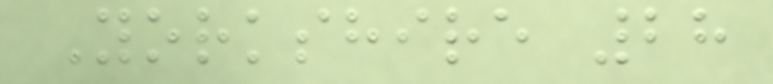Yorkshire 28
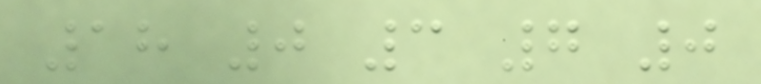18 0 3 7 0
